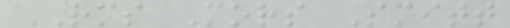RMS Mors Smitt
